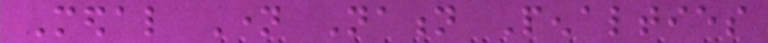Medal Name Nation Penalties
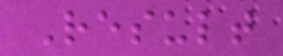Result
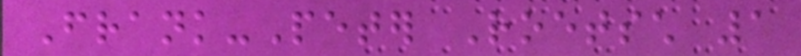Frank-Peter Roetsch 1
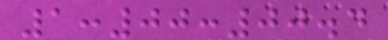1:00:00.4
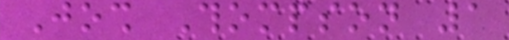Josh Thompson 1
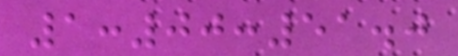1:00:51.0
